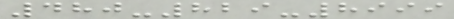480-829-8999
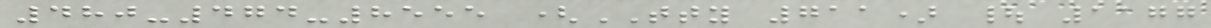480-474-8555 (TTY 711) | 1177
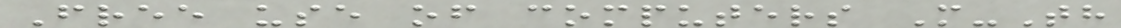Free use of computers M-Th
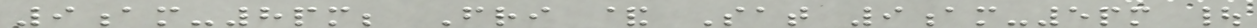9am-8pm; Fri & Sat 9am-5pm |
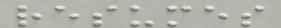resumes
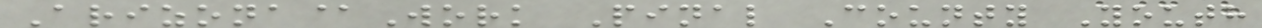Arizona@Work Pinal County Youth
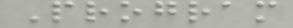Program
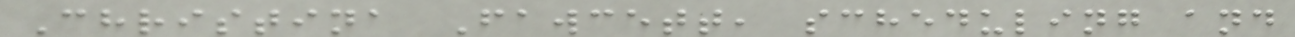Christina Fawcett, scheduling and
